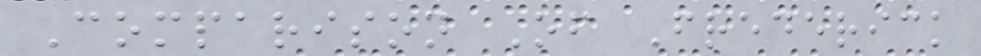Comparison Of Frederick
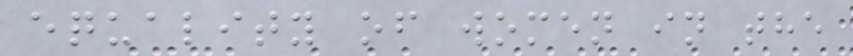equality of women in the
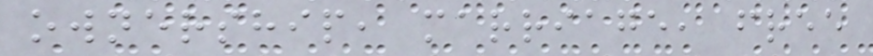ownership, marriage, free
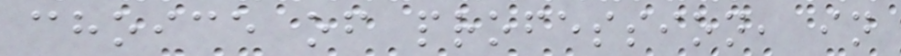choice of profession, in
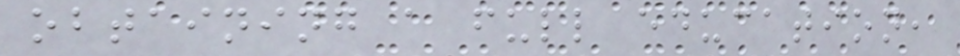obtaining a full education,
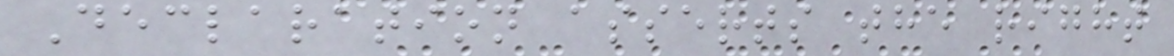Declaration asserts the right
